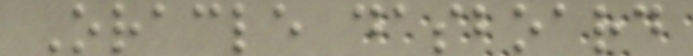Oracle dasboard
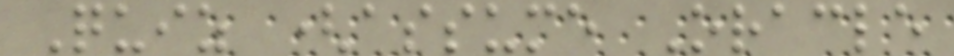Quiz (assume Oracle
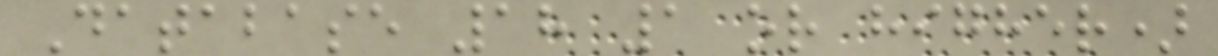Database 18 1 or higher)
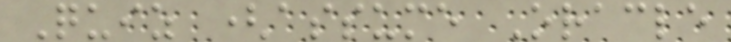Quiz (assume Oracle
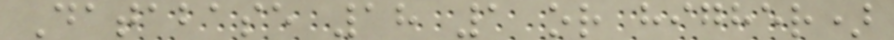Database 18 1 or higher)
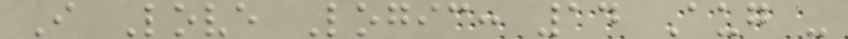I Love Logic: 14 Aug -
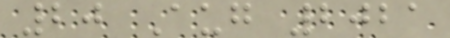20 Aug 2021
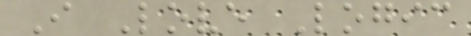I Love Logic
